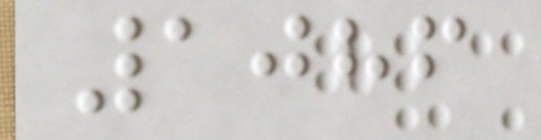1086
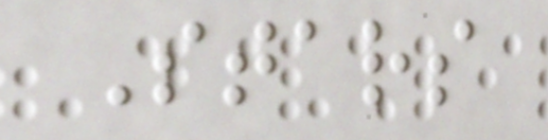Stars
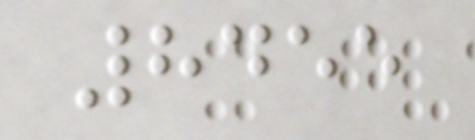8455
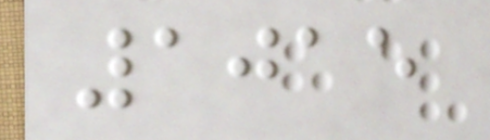1015
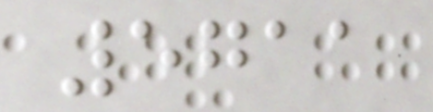5711
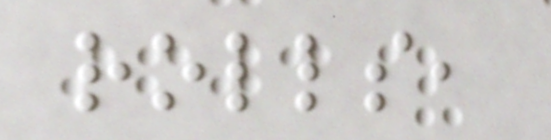rolls,
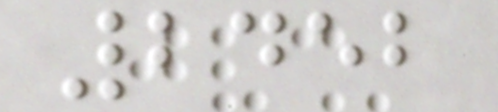2452
